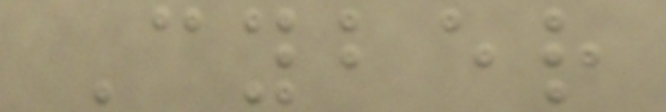Cyber
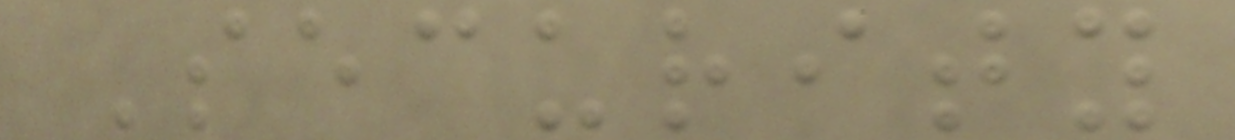Security
